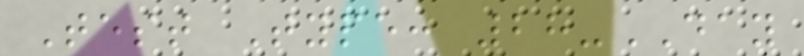Test Type: 28-DAY
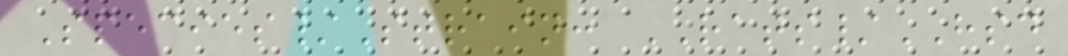Species/Strain: RATS/HSD
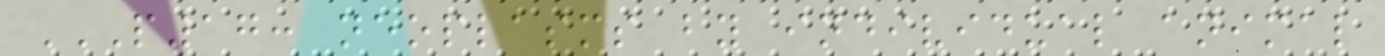P17: NEOPLASMS BY INDIVIDUAL ANIMAL
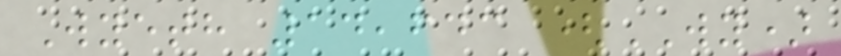Wyeth 14,643 (WY)
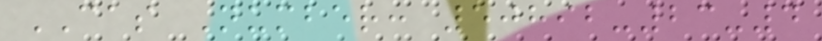CAS Number: 50892-23-4
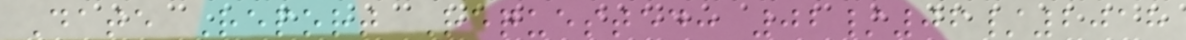Date Report Requested: 02/06/2018
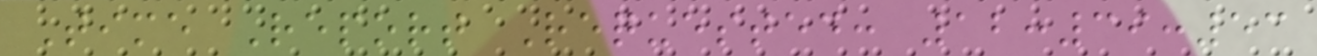Time Report Requested: 12:39:53
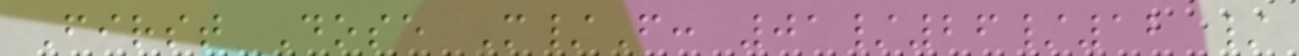First Dose M/F: 01/26/12 /
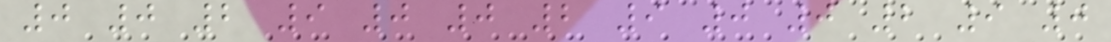0 0 2 9 0 0 2 9 0 0 2 9 0
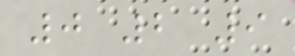0 2 9
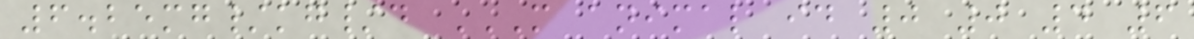6.25mg/kg/d M ANIMAL ID 0 0 4 6
